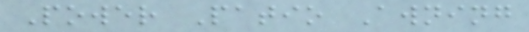Power Patio Awning
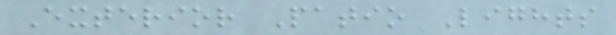Exterior Patio Lights
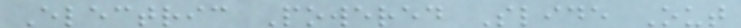Electric Powered Slide Out
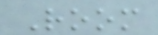Room
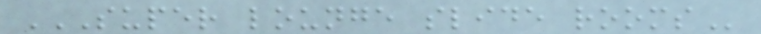SUPER LOUNGE SLIDE ROOMS
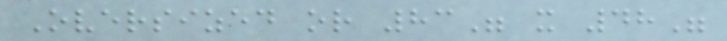Oversized or 83" x 48"
